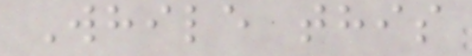While this
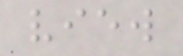view
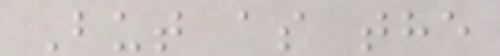But as the
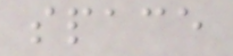space
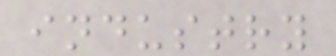industry
